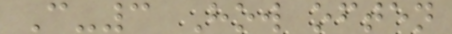C-3 How often
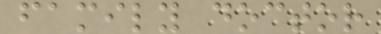family doctor
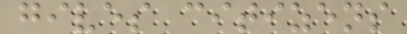gives citizens
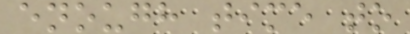enough time to
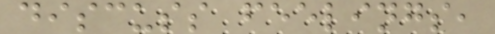discuss feelings,
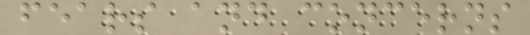fears and concerns
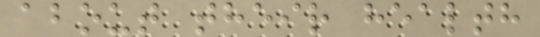about their health
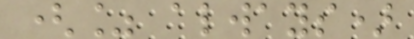(% always)
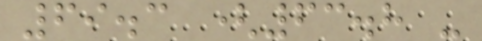69.3 (63.8 -
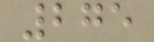275
